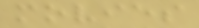movies
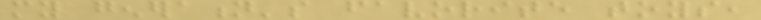my generation's favorite toys,
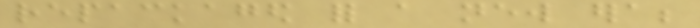repackaged for a new era;
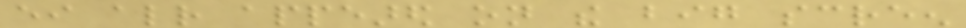either already appeared on the big screen
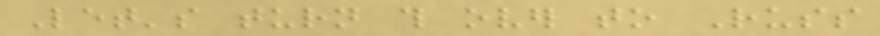Let's turn this over to Russ
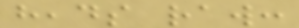heads raw:
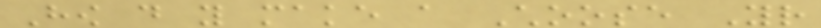How do you make a Choose Your
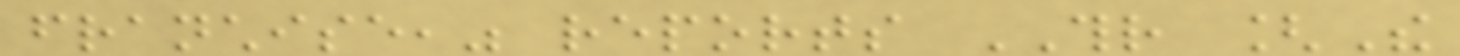franchise," reports THR [The
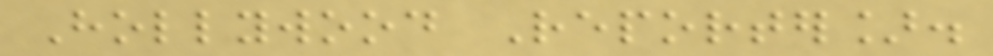Hollywood Reporter].
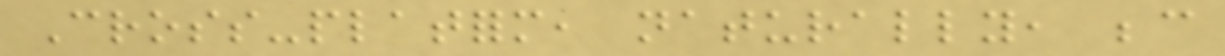Cross-platform, naturally, because
